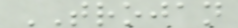TROJAN
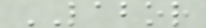LABOR
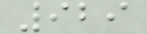929
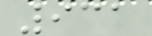931
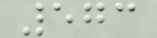573
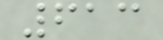613
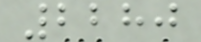2280
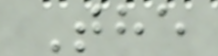The
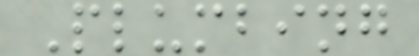Plumbing
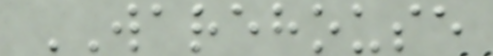WAREHOUSE
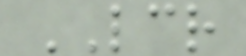LCR
